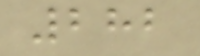282
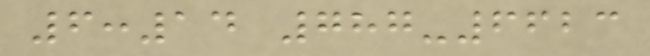6:14 787-6623
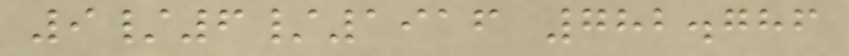9/6/1916 782.786
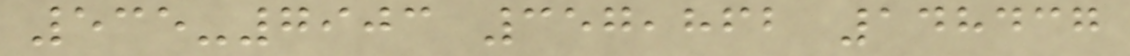535-7903 357,862 148437
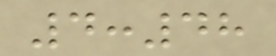4:48
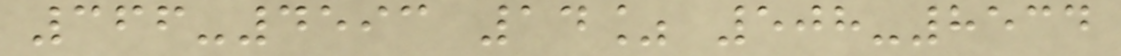366-4593 14% 508-8534
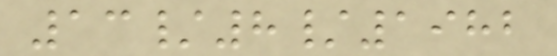13/8/1982
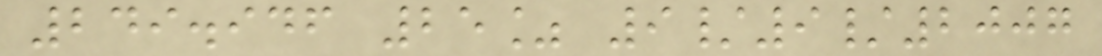249.946 25% 9/9/2007
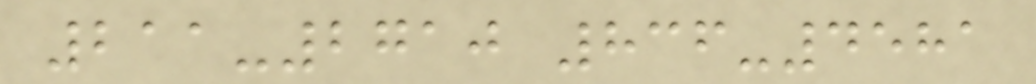211-2710 836-4581
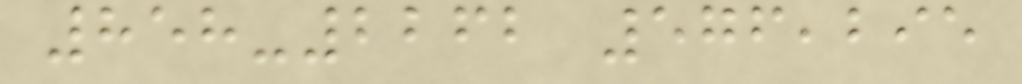858-2262 576,295
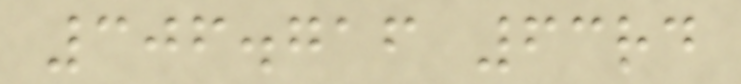306.716 63rd
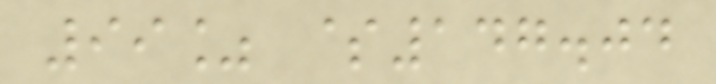99% $147.04
